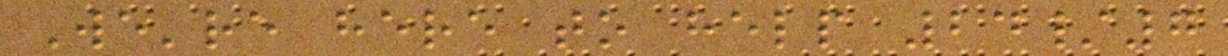We're here to help 24/7
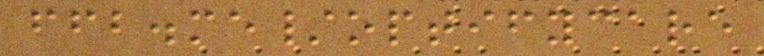ffb.me/optifycare
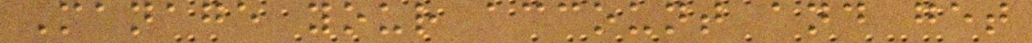Manage your account and get
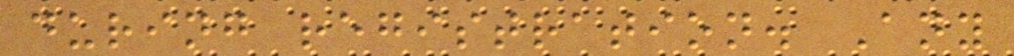during registration. Any
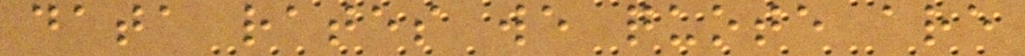data rates we quote are
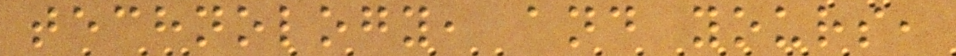technology, and yours,
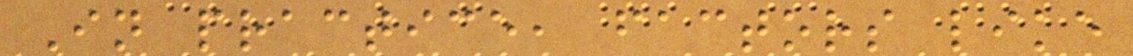In practice, factors like
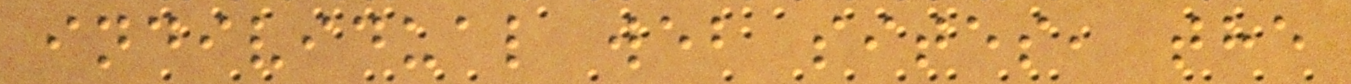individual web sites, the
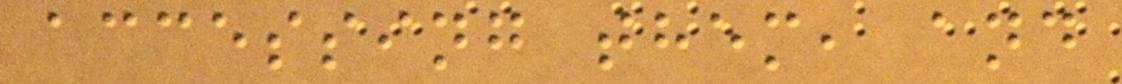accessing them, and
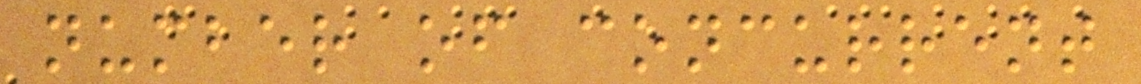number of concurrent
